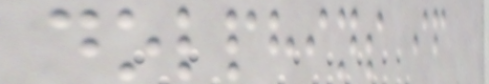dolphins if
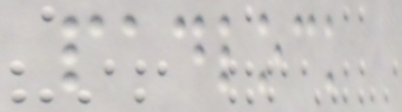padlock
